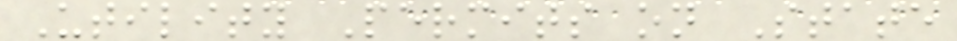Utility Permits on State
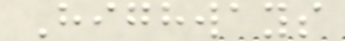Highways
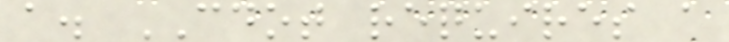a. CDOT requires a
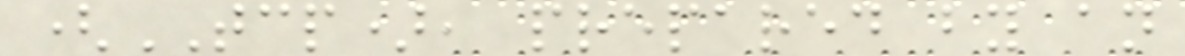(TCP), prepared by an
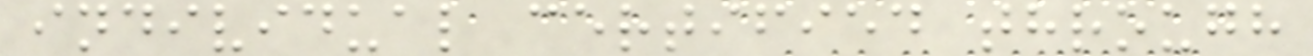individual certified through
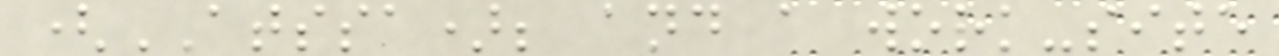(ATSSA); and a work-site
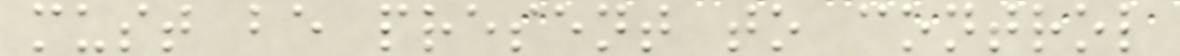must be present to control
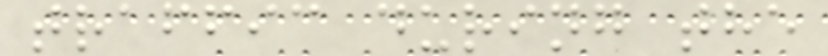traffic during the
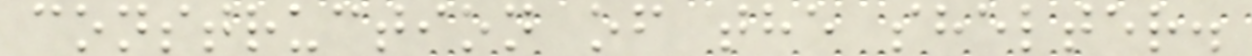construction of the shelter.
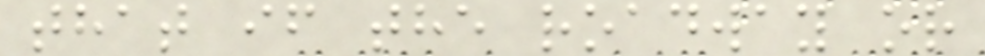that if the roadway or
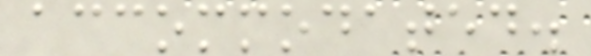accommodated.
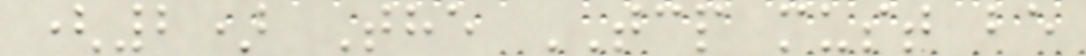(2) The TCP must be
